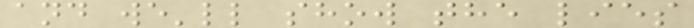and we'll show the lies
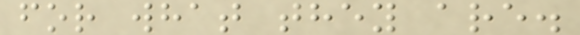for what they are.
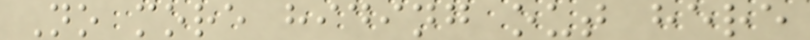No more hiding out here
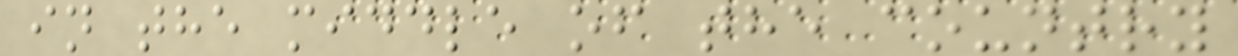in the middle of the country
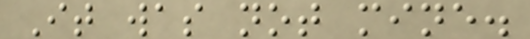It was not mine.
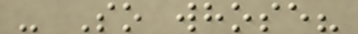- So whose?
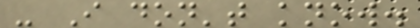- I don't know.
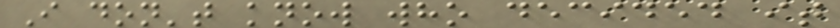I don't know who decided it
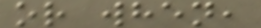or when,
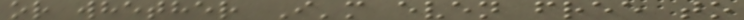or whether I'm even free to
